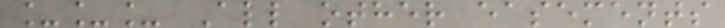___ All other easements
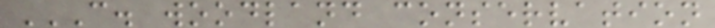C. WOODLAND CONSERVATION
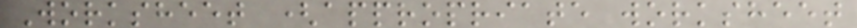Worksheet (appropriate worksheet
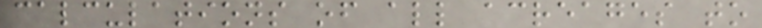calculations of all acreages to
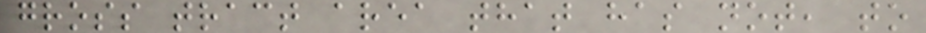gross tract area that has not, to
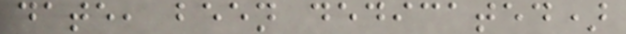date, been dedicated)
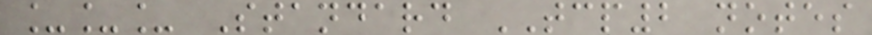___ Standard TCP2 notes
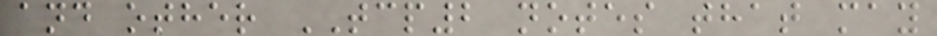and other TCP2 notes that may
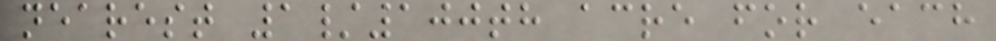nearest 1/100th acre for each
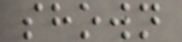shown
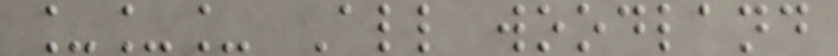___ All woodland
